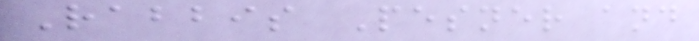Rabbis Pesner and
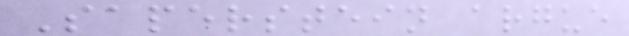Saperstein argue
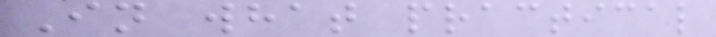In what practical
